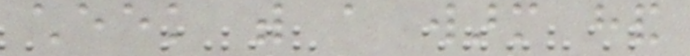cheek with a warm hand
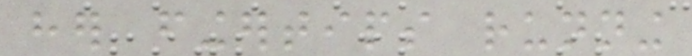her fingertips running
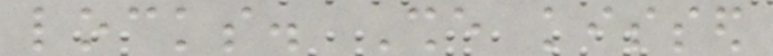locks. She kissed
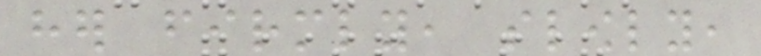her firmly, slowly,
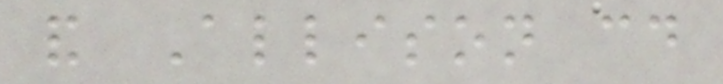and Allison could
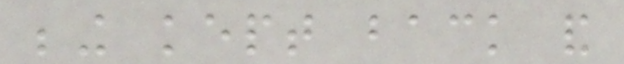being kept back and
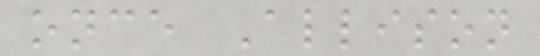once Allison
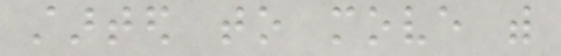started to move with
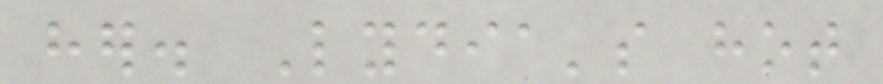her. Lydia's hot
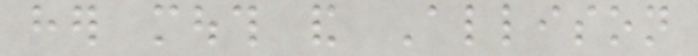her mouth and Allison
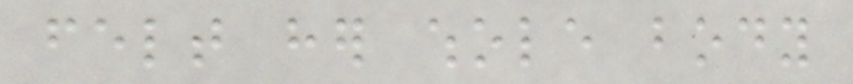felt her whole body
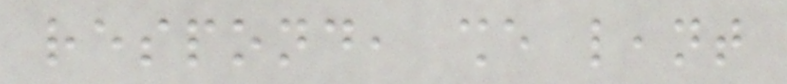respond, she leant
